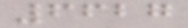6627
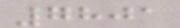7801
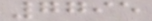7795
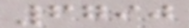6790
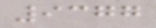9377
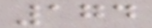174
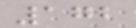172
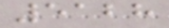5128
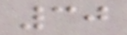30
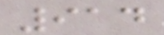914
